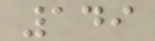149
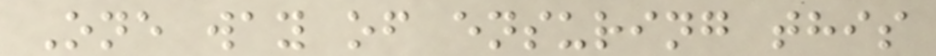One way of ensuring this
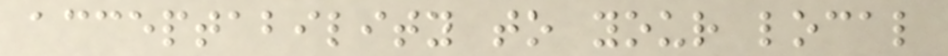acceptability to your local
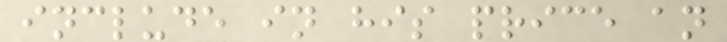include in his price an
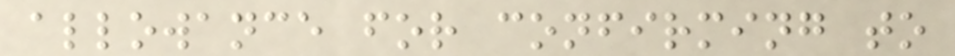allowance for confirming to
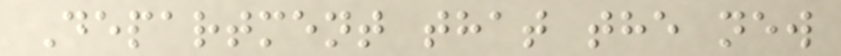Department that the new
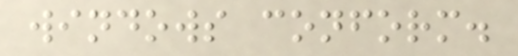windows conform.
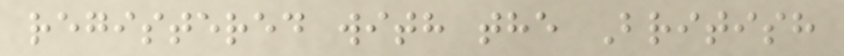registered with the British
